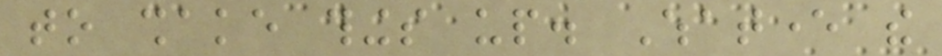to shake things up. Whatever the
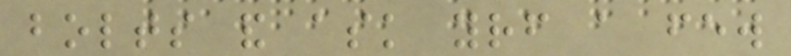bolts and ask yourself a few
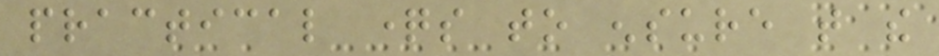practical questions to ensure that the
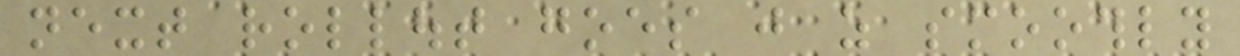next rollout goes just as smoothly
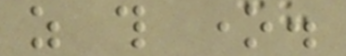as this one.
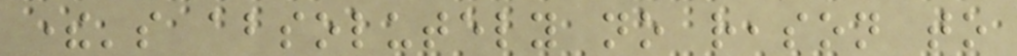there's absolutely no reason to
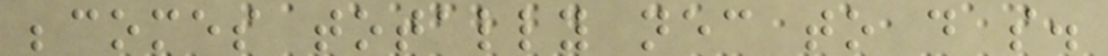becomes totally necessary to do so.
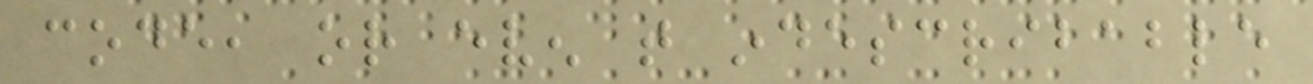code, or even that indescribable
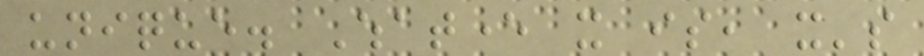unique. Whatever it is, it's
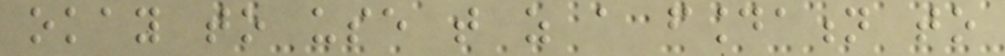okay to use that as a foundation to
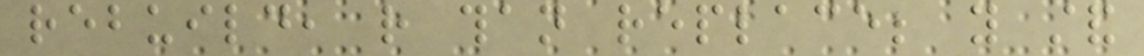rebuild, rather than replace; you stand
